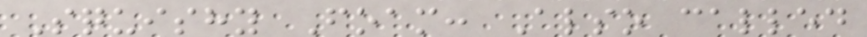Squishy Foam: Also called
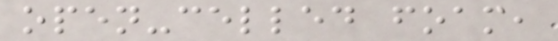open-celled foam,
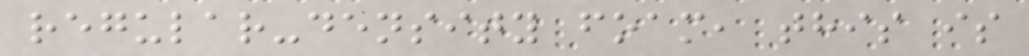regular-density foam, this is
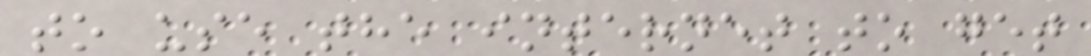to use the internet to get
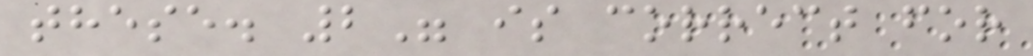these. 2" is correct for
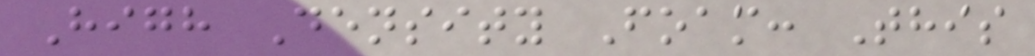High Density Foam: This
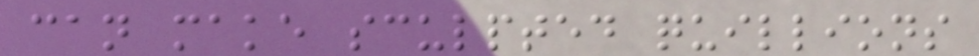can make sculpted quillions
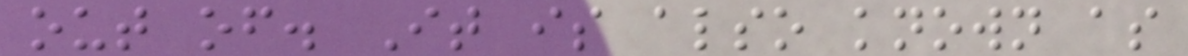out of. It is also known as
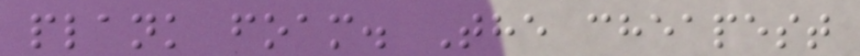plank foam. The cheapest
